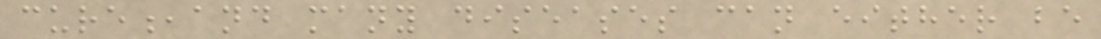cure,and many diseases can either be
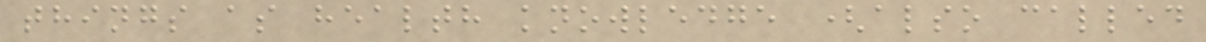things as health knowledge (also called
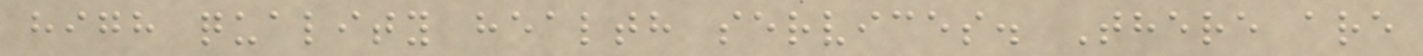high quality health services. There are
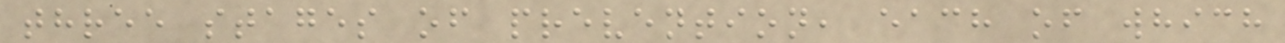three stages of prevention, each of which
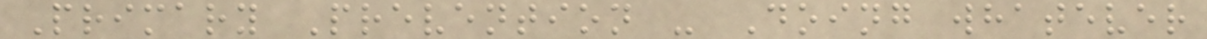Primary Prevention - Doing whatever
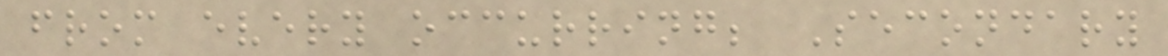from every occurring; Secondary
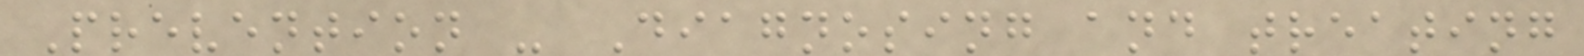Prevention - Diagnosing and treating
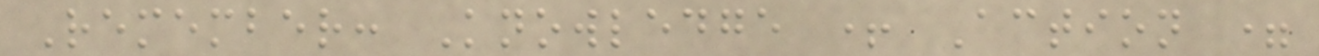Remember: Knowledge + Action =
